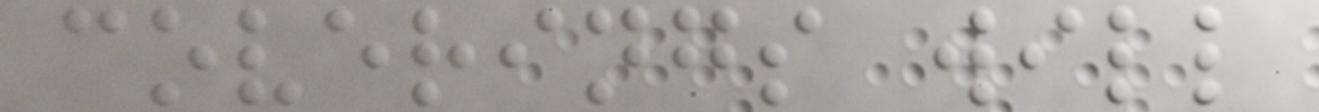coverings will
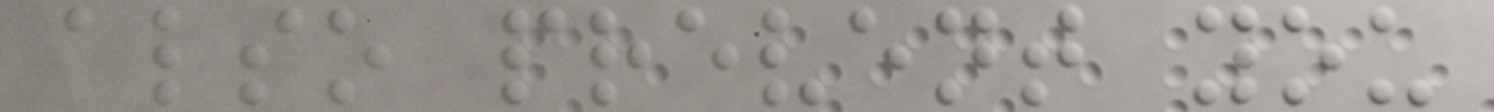also prevent you
